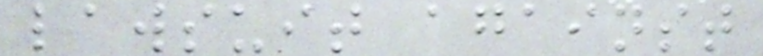lawsuit against
